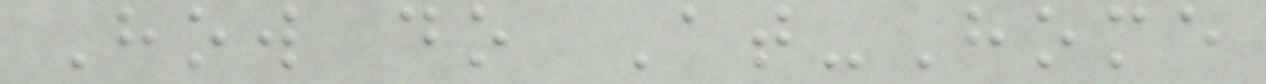How do At-Home
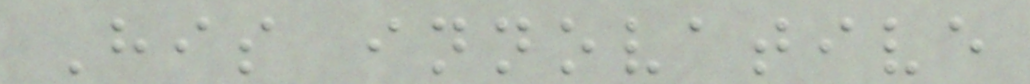His innovative
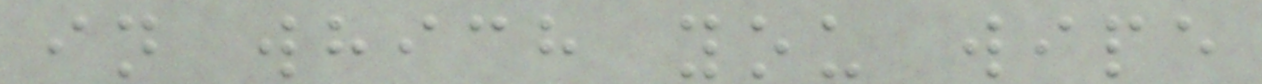in which you wipe
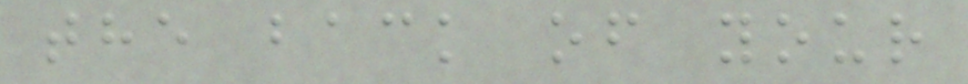the back of your
